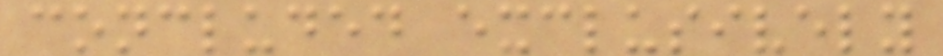concluded exclusively
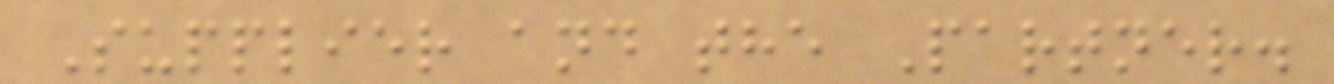Supplier and the Partner.
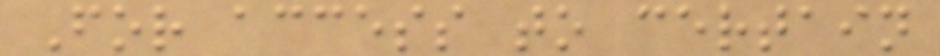For access to certain
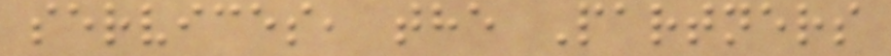services, the Partners
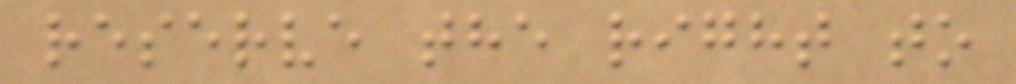reserve the right to
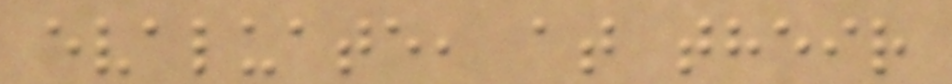evaluate, at their
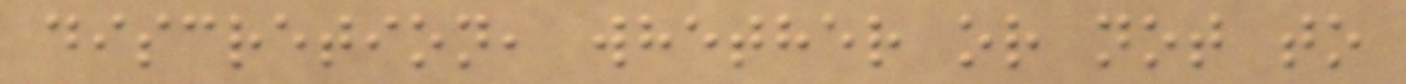discretion, whether or not to
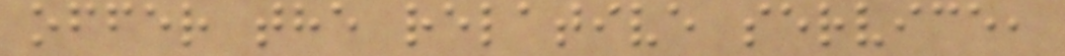offer the relative service,
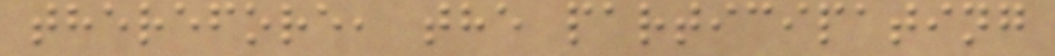therefore, the participating
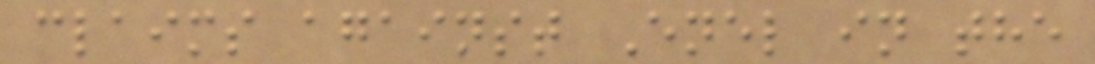claims against Enel in the
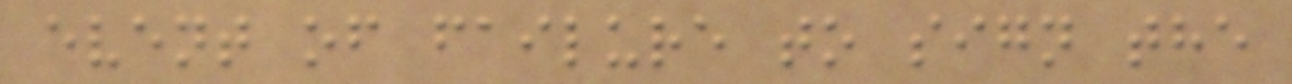event of failure to sign the
